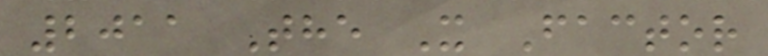2011 The X Factor
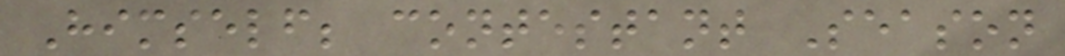Himself; contestant Season
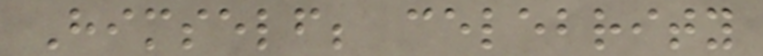Himself; celebrity
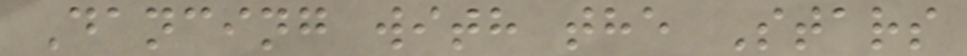Dancing with the Stars
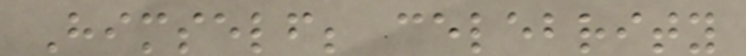Himself; celebrity
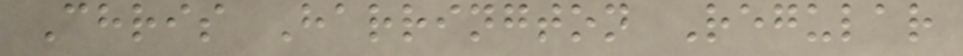Chris Harrington Regular
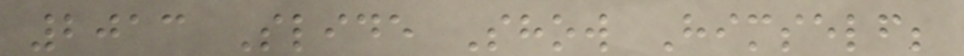2013 Slide Show Himself;
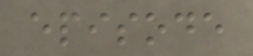episode
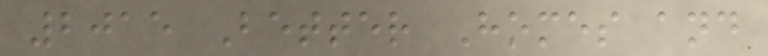2015 Better Homes and
